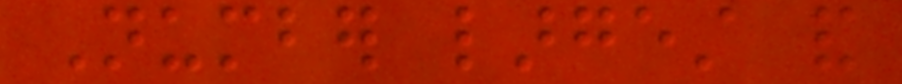Number largest and
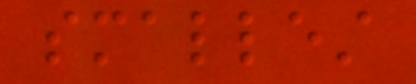smallest
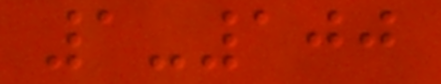1-100
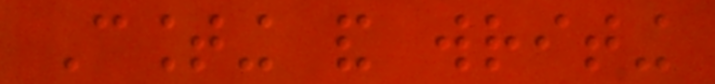Counting and writing
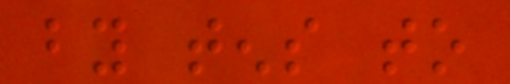by tens to
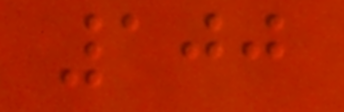100
